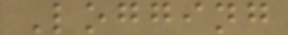Logging
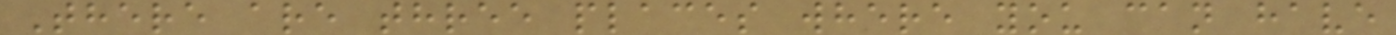There are three places where you can have
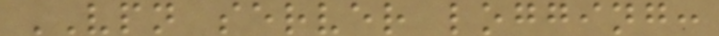VPN server logging:
